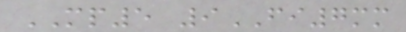MP5 9FI7mm
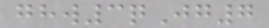ghw3qJg7
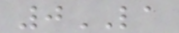0LA
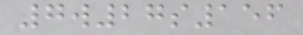7w27s156
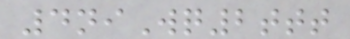4niWq2ttt
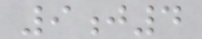9j4
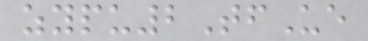zypu2TfUe
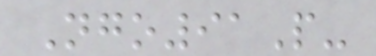Ngo91P-
